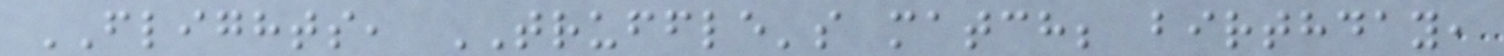FLIGHTS, TRUFFLE's match; birthday,
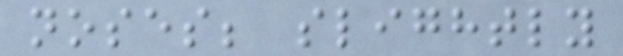noses; slightly
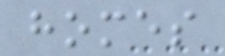homes
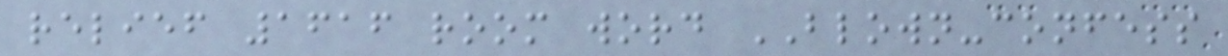relief 1616 room word BLOWN-confess
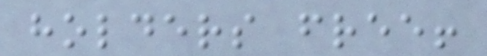holders free!
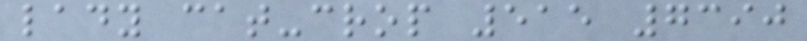lady cat-crop 515 7390
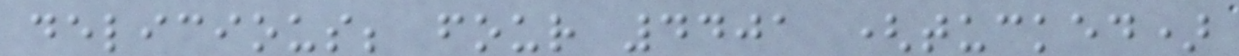delicious; four 4401 (tucked)
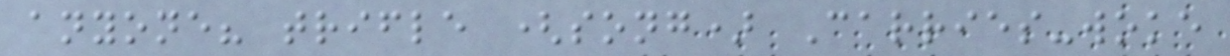anyone? trifle (song) Carries-woke
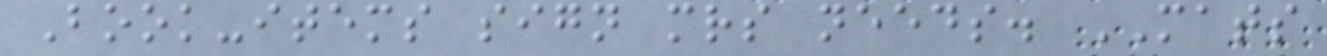Book-items sign mrs needs. MATS
